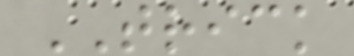TRICK
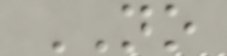NO
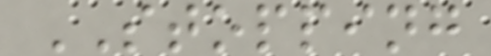STOPPING
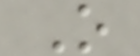O
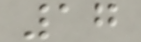17
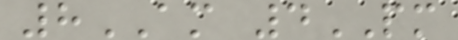8AM 4PM
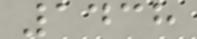1438
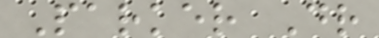Parker Dr
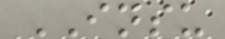INSU
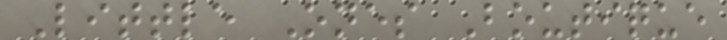Little Ones Boutique
